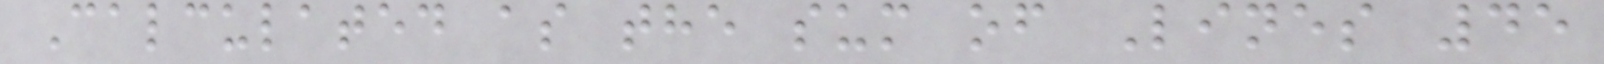Calculated as the sum of Lines 45
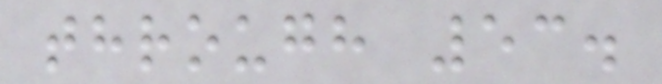through 53.
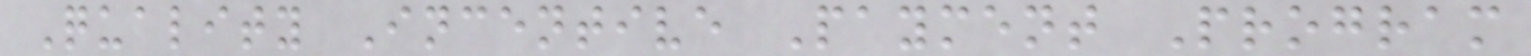Quality Incentive Payment Program
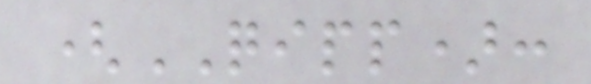(QIPP):
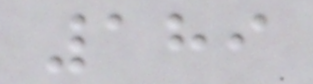189
